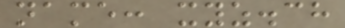name: xyz.ch
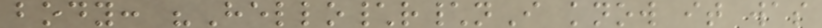body: "Hello\r\nI know it was
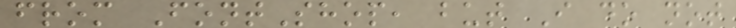from FontShop, but I do not
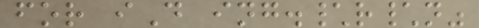for iD ing.\r\n"
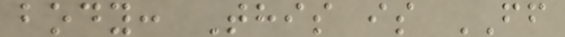body: This is FF
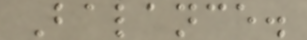Balance.
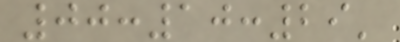00:10:29'
